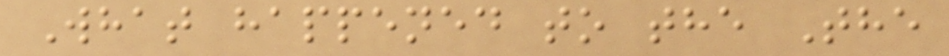What happened to the The
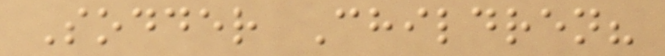Sodder Children?
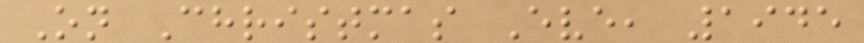On Christmas Eve, 1945
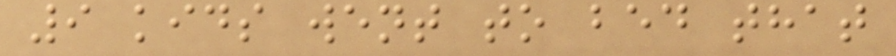9 kids went to bed that
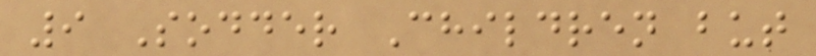9 Sodder Children but
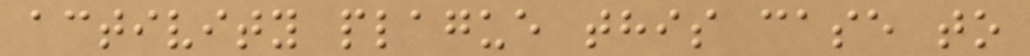activity plague this case to
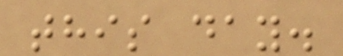this day.
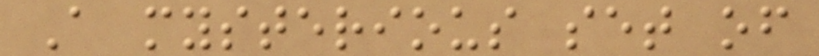A mysterious set of
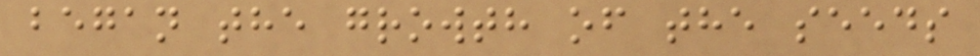began the growth of the seeds
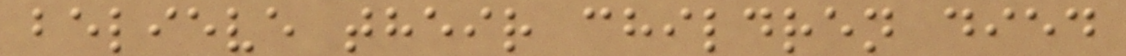believe their children died
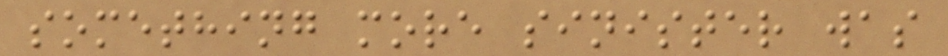something more sinister was
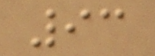93
